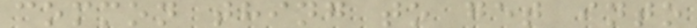common thing to get into
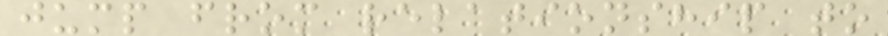jump from relationship to
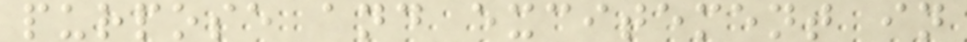purpose and excitement in
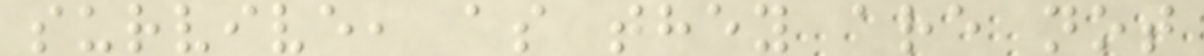survive, as they are not
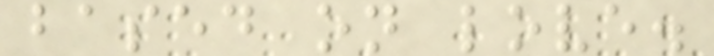based on love.
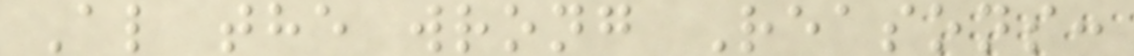Al the wrong Reasons:
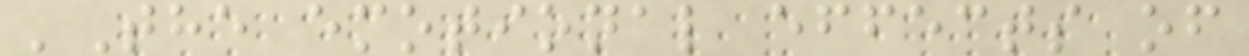'The emotional effects of
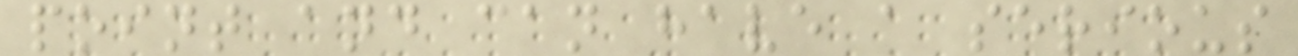point and can have a serious
